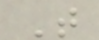That
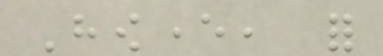However, for
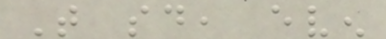That said, even
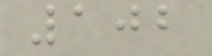102
